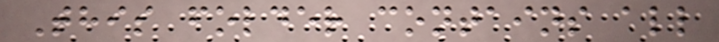This folder contains all
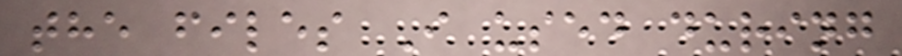the files I used during
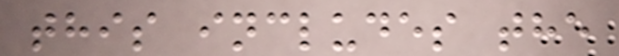this includes the
